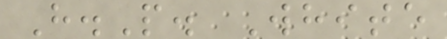H.P. White
